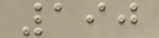190
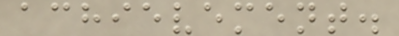achievement.
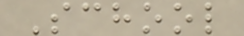School
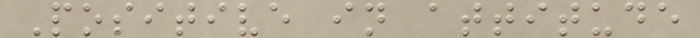Positive in attitude
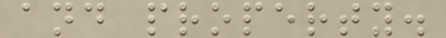and property.
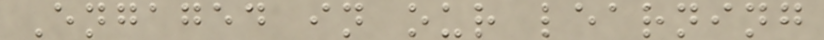Engaged in our learning
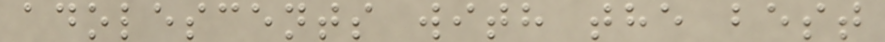adolescents with the best
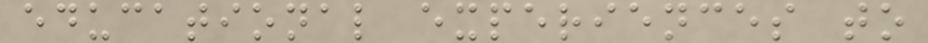educational experiences to
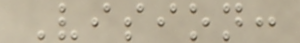Vision:
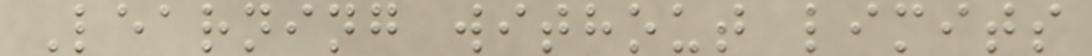Learning without limits
